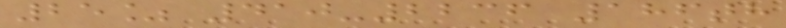25% 410-2236 186th
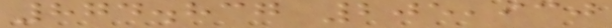874.837 205,930
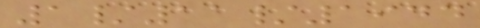1/11/1944
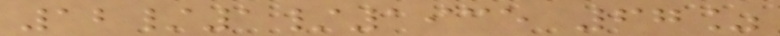12/1/1935 67%
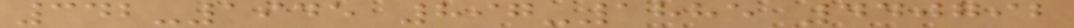342-1945 897-1885 440792
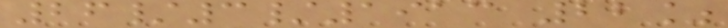26/3/1913 22%
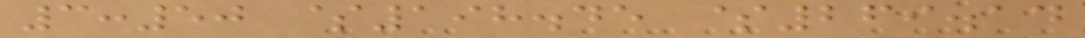3:50 $198.45 $269.14
